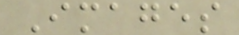Images
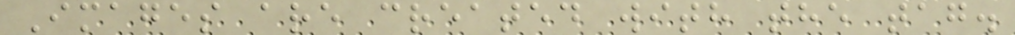Images are created with the tag.
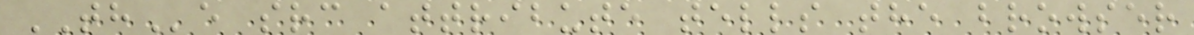THe src attribute tells the browser
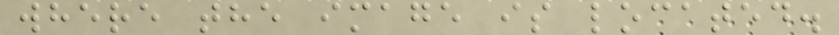where the image is located.
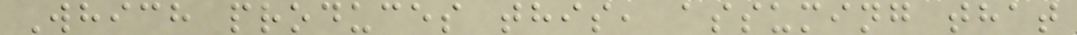Which produces this, assuming that
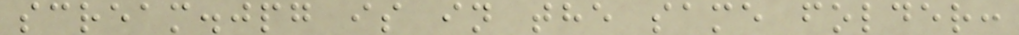scream.jpg is in the same folder:
